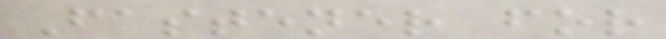Fastener for
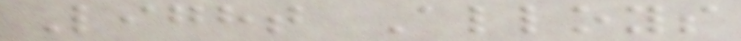Light Alloys
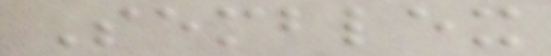Semblex
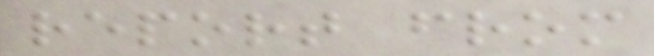report from
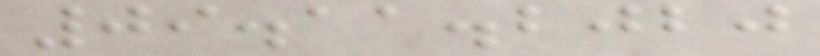09.11.2020
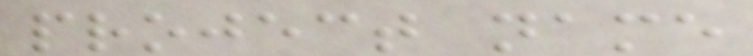project name
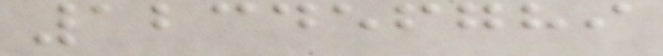123456789
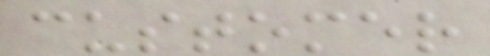customer
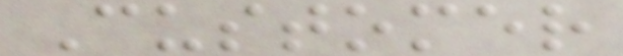Customer
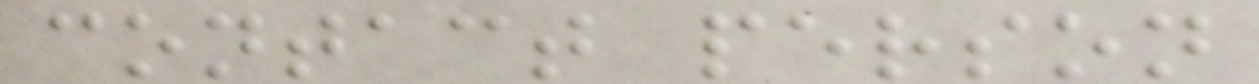contact person
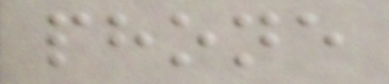phone
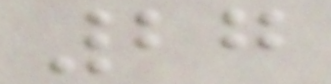27
